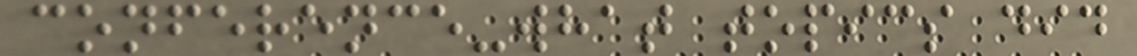conference-what topics did
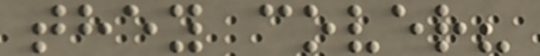they cover?
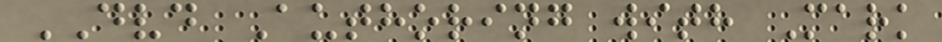DVD Authoring with Mark
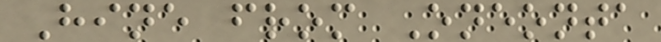Hine from Oneonta
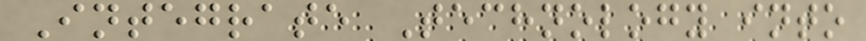Integrate Technology into
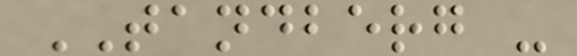TANDBERG -
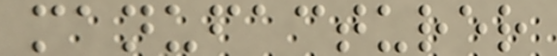manufacturer
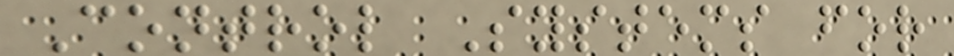Control Systems for
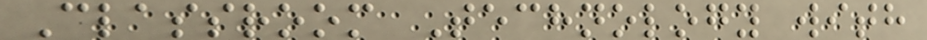Classroom Technology with
